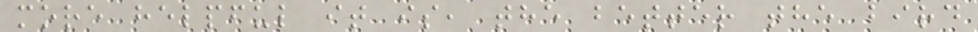more helpful it is, the better the bird
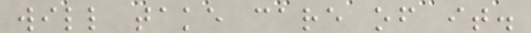will take care of it.
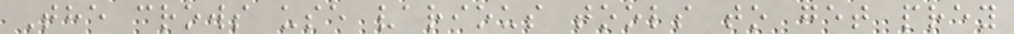The crows use various tools to get prey
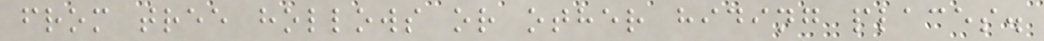from tree hollows or other hiding places.
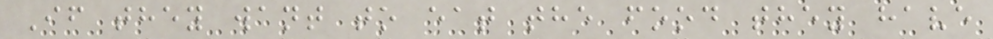If they want to eat the food they have
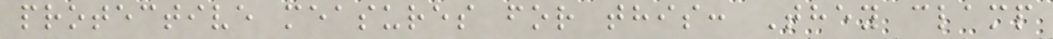protective measures for this: They clamp
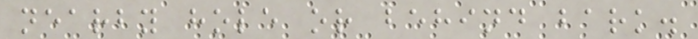nearby hole or behind bark.
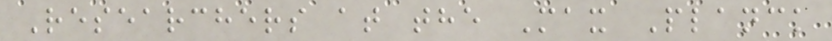Researchers at the Max Planck
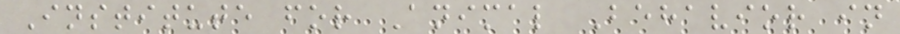Institute for Animal Behavior in
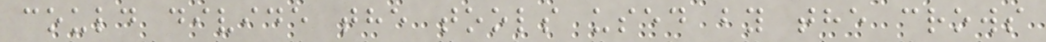could divide the tools used by the crows
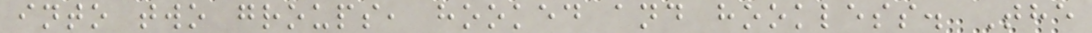into two groups, hooked and hookless. The
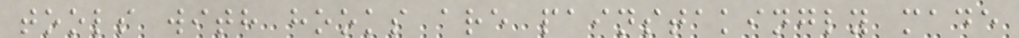tools with hooks are painstakingly made
